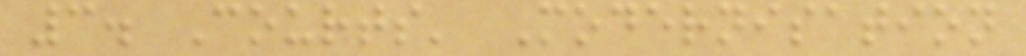3. Courts' Modernisation
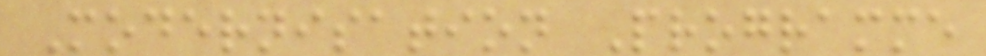Modernisation Programme
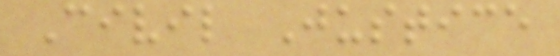Civil Justice
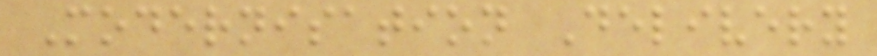Modernisation Delivery
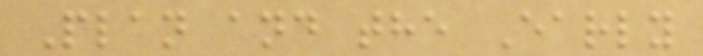Plan and the Early
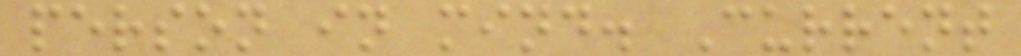person in mind. Current
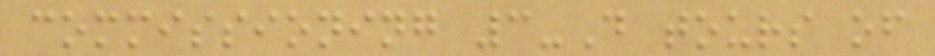commissioning 3-D tours of
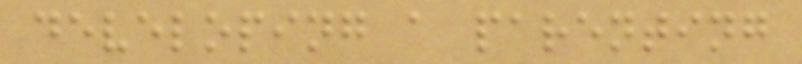developing a parenting
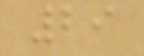29
